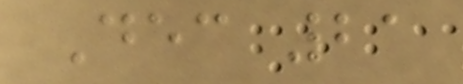Dec 21
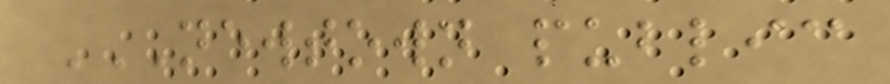NEWTOWN PUBLIC
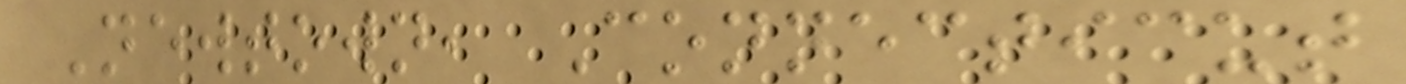Newtown, Connecticut
